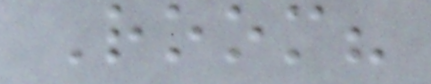Room?
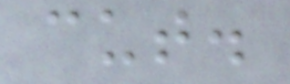cut.
